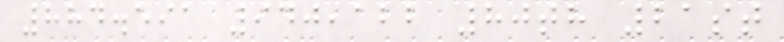884.591 940,122 80th 21st
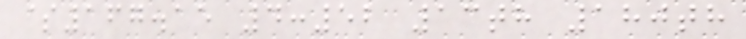$167.15 4:52 13th 180th
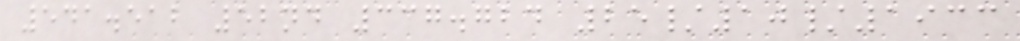541.512 52nd 337.724 25/10/1933
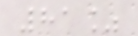81%
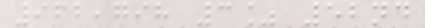962,798 3% 52nd
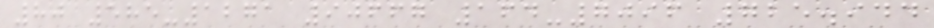80 585-1271 90667 164-7096 725.944
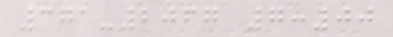371-2067 7:00
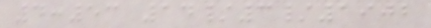4:53 14/3/1902
